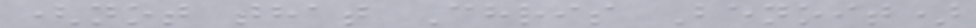(not that Chris Benoit)
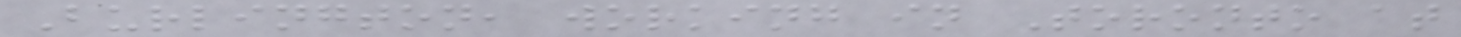Burlington, working in Toronto at
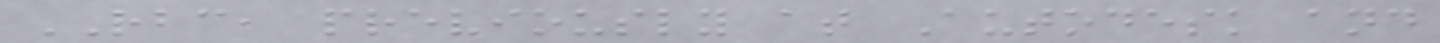RBC, previously at Autodesk and
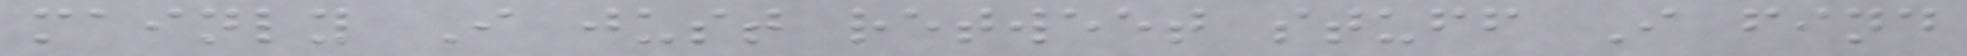mainly I just retweet stuff I find
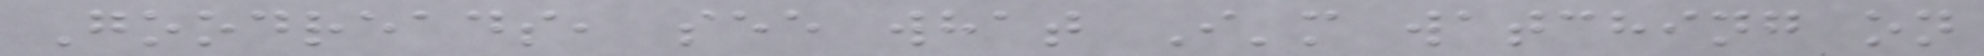Goodreads, see what I'm watching on
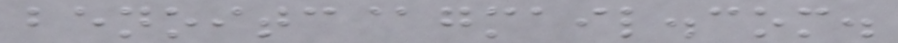benoitc@gmail.com.
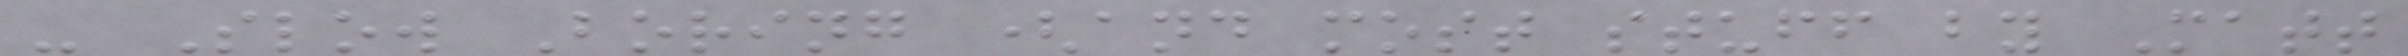- Slow Boring (and most stuff by Matt
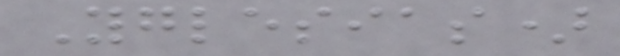Yglesias)
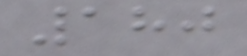180
